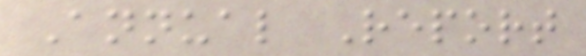Annual Report
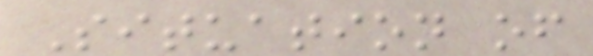Situation of
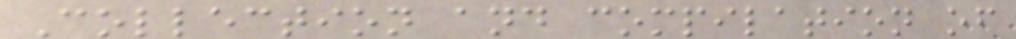Collection and compilation of
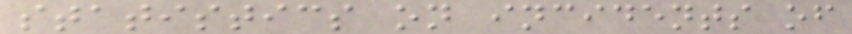statistics on incidents of
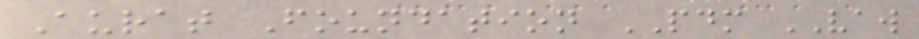Aurat Foundation PDM VAW
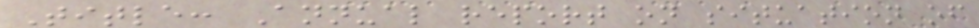Title: Annual report on situation of
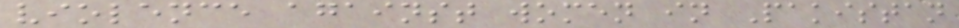violence against women in Pakistan
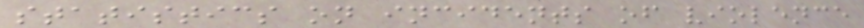statistics on incidents of violence
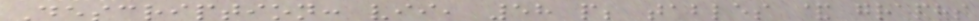Description: vii, 58 p; tables & graphs
